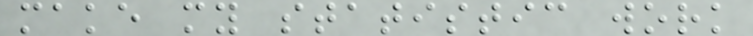make my statistic work
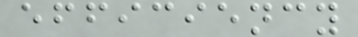efficiency
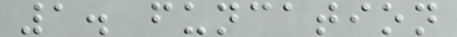1. funcation
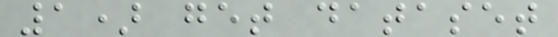1) get dataset
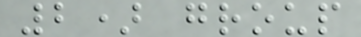2) group
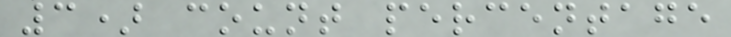3) count percentage
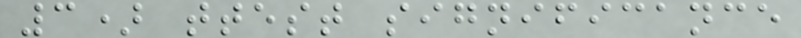3) ttest significance
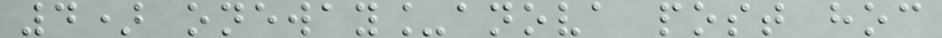4) oneway_anova post hoc
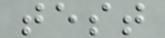test
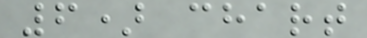6) chart
